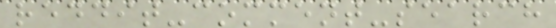reddit-comment-search
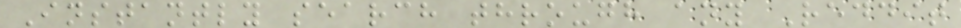Instantly search through any Reddit
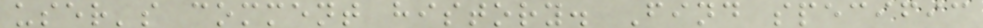user's comment history. Find specific
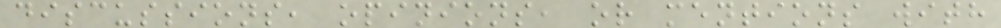discussions, opinions, or mentions with
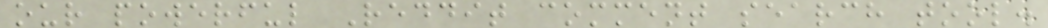our powerful Reddit comment search tool.
